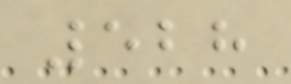528
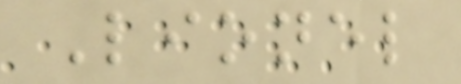Lionel
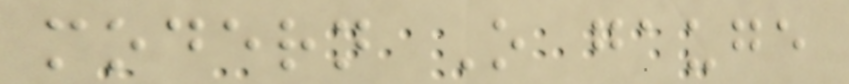modern O gauge
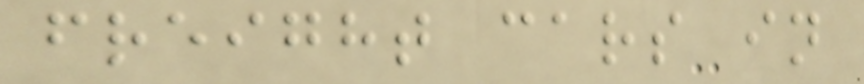freight cars in
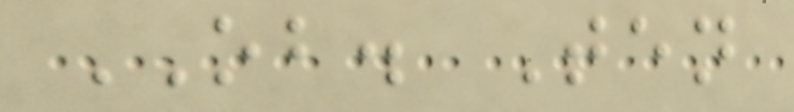OB. Ten
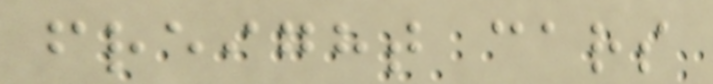freight cars
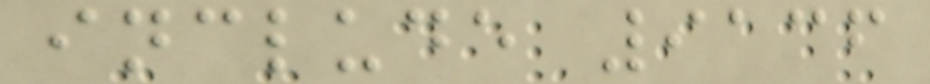include 9136
